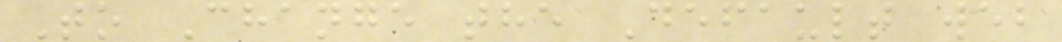To Change the Default web
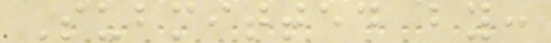Submitted by:
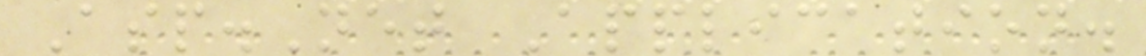Asp.Net Application.
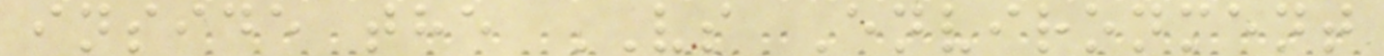inside the VS Environment
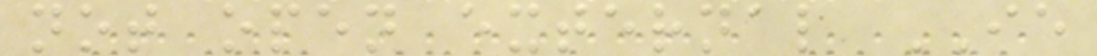not open external IE
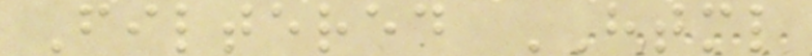Filtered HTML
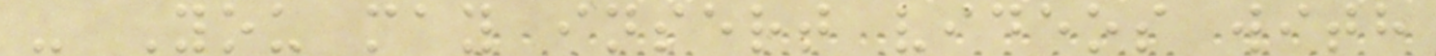- You may insert videos with
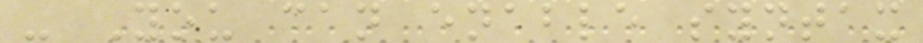- You can enable syntax
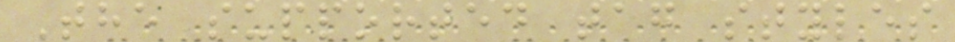The supported tag styles
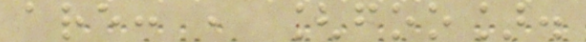are: , [foo].
